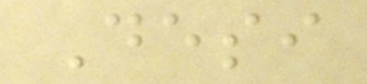Desi
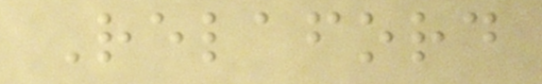Relaford
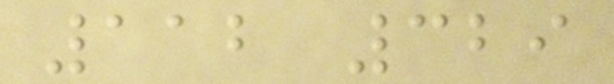112 329
